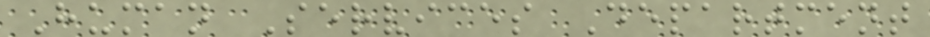Human Services Department
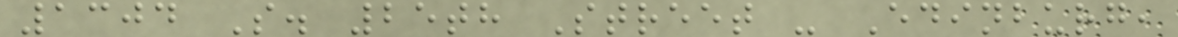1304 S. 25th Street - Edinburg,
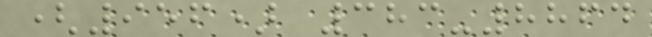(956) 383-8864
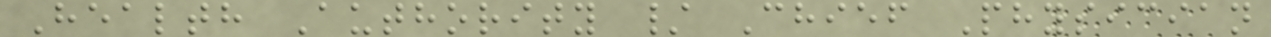Health Authority / Chief Physician
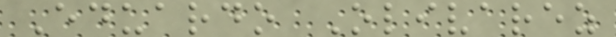Eduardo Olivarez
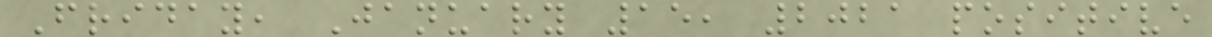Friday, January 15, 2021 positive
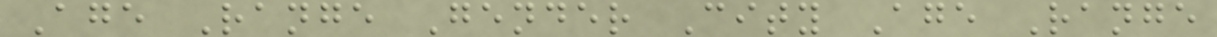Age Range Gender City Age Range
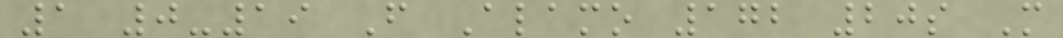1 0-19 F Alamo 172 20s M
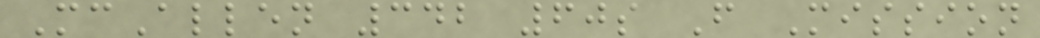McAllen 342 60s F Mission
